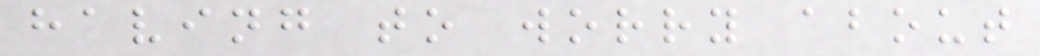having to worry about
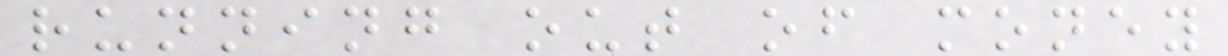running out of money
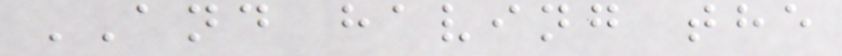AND having the
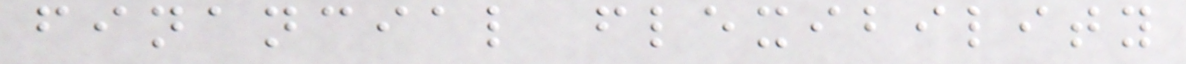financial flexibility
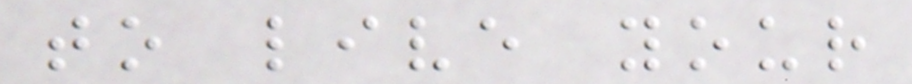to live your
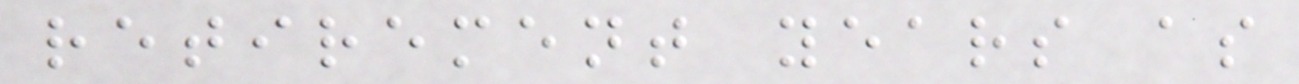retirement years as
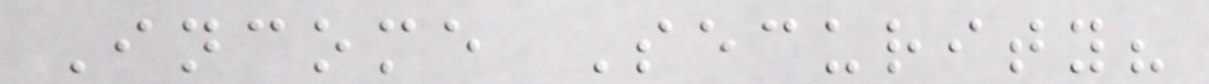Income Security?
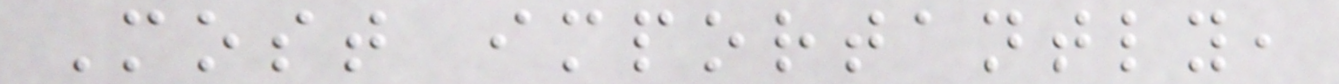Most importantly,
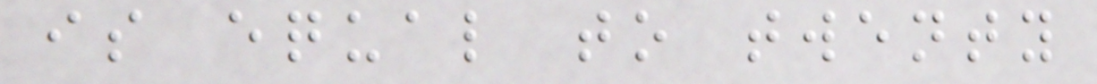is equal to twenty
